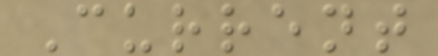Current
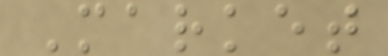Market
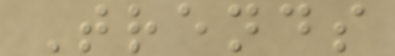Trends
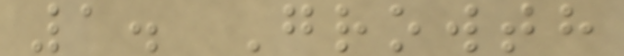1. Growth
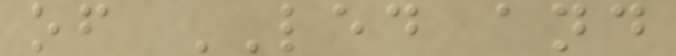of LED and
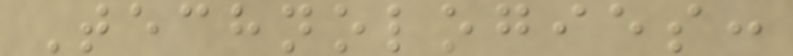Technologies:
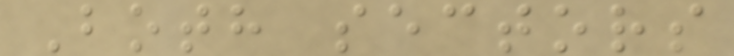Both sectors
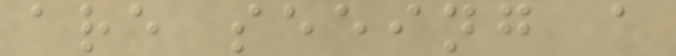are seeing a
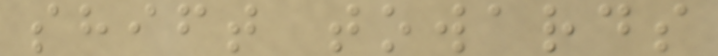shift towards
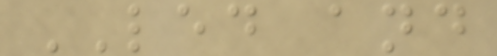LED and
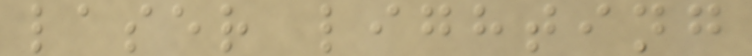laser lighting
